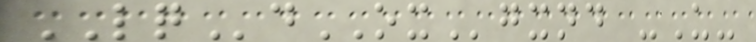LQdOXgxnd -U-
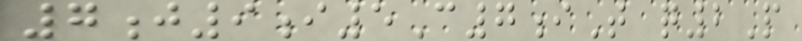7j9i5C7iT q2P
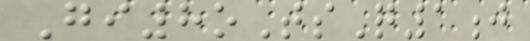Gi8oTsQ1j
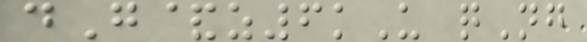dG&z6kU qNg
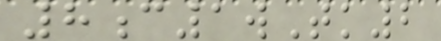8c1wTk2
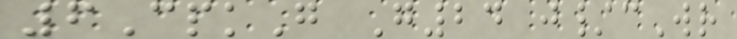6CpkG G24 j/cWr
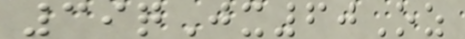39qJx60Oz
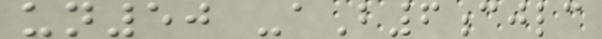un50 -aB6cjlc
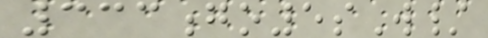333go5sW/
